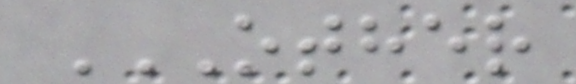OTHER
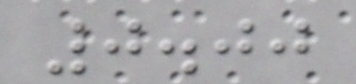0.00
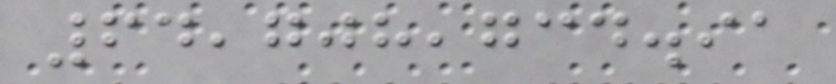64,708,734.91
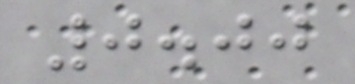0.00
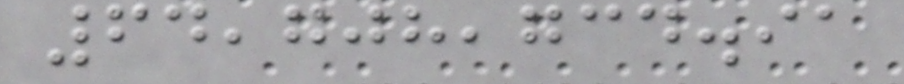64,708,734.91
